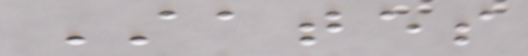States
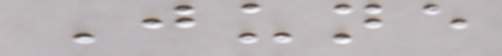June
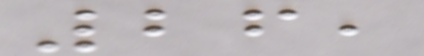26,
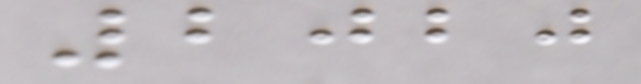2020
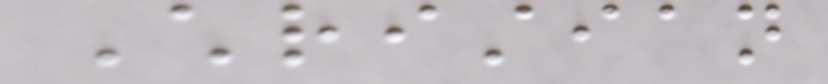Christian
